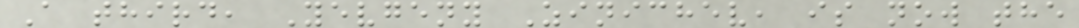A third, Yevgeny Zinichev, is now the
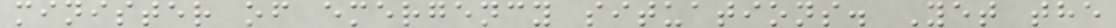minister of emergency situations. Yet the
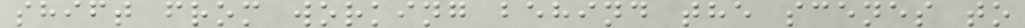shift from working behind the scenes to
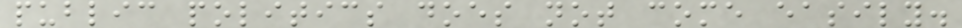public politics does not come easily.
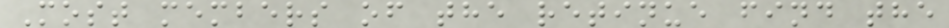Most members of the retinue find the
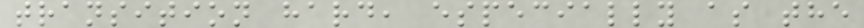transition hard, especially as the
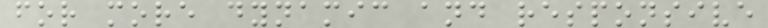for more dynamic and responsive
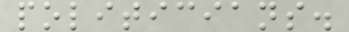politicians.
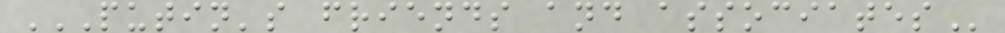PUTIN'S FRIENDS AND ASSOCIATES
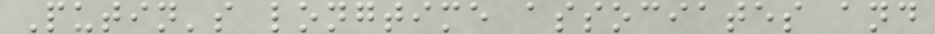Putin's longtime associates and
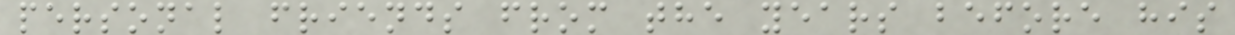personal friends from the years before his
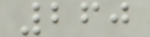260
